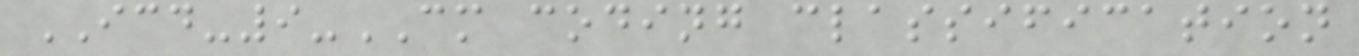ICD-9-CM coding classification
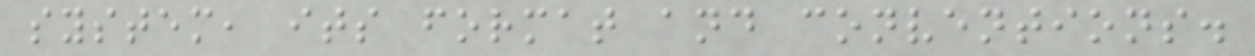system, its format and conventions.
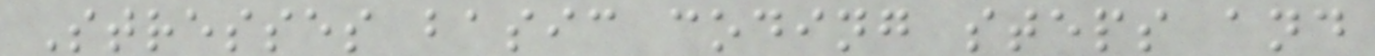Stresses basic coding steps and
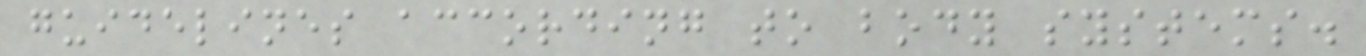guidelines according to body systems.
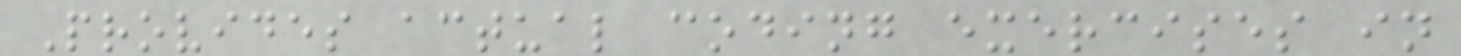Provides actual coding exercises in
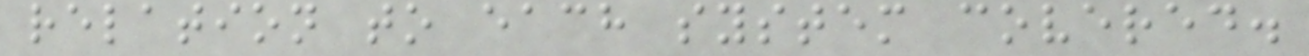relation to each system covered.
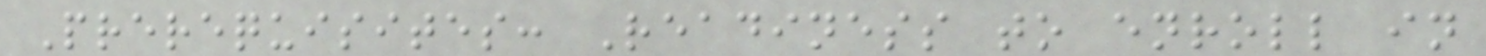Prerequisites: Readiness to enroll in
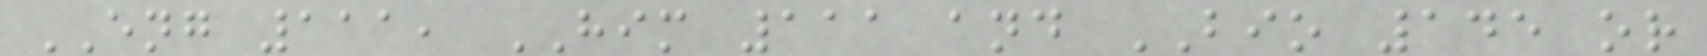ENG 111, HIM 111 and BIO 145 or
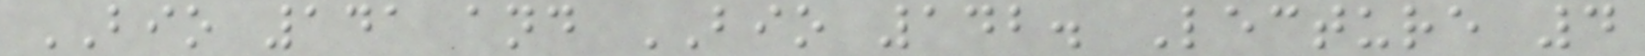BIO 141 and BIO 142. Lecture 4
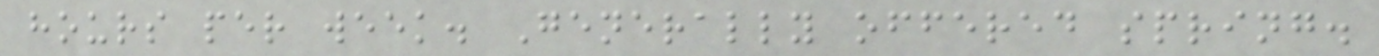hours per week. Generally offered spring.
